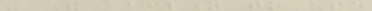- The ability to use
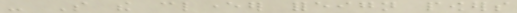- So the cleverer foreign powers
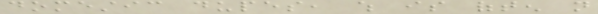domestic dupes, which is often not
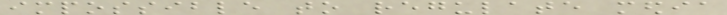impossible to regulate media
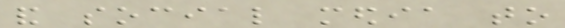and social media to
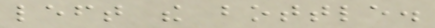left the bottle.
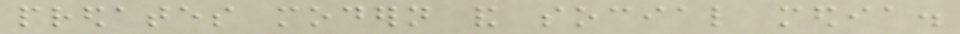predates modern and social media.
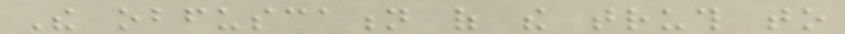The obfuscation of the truth to
